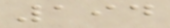194
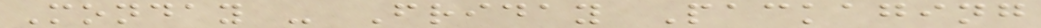Monday - Friday Packaging
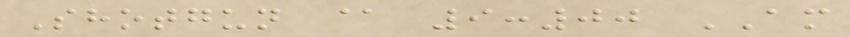Shotgun @ 9:00 AM
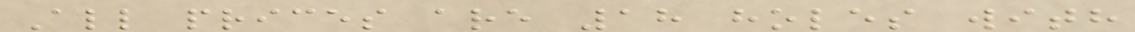All prices are 18 holes with
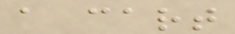a cart
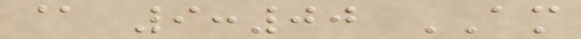@ 9:00 AM
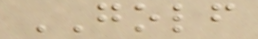GOLF
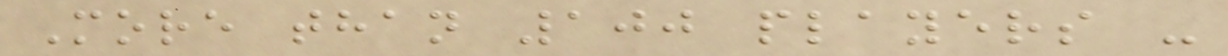More than 100 players -
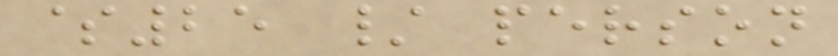$25 / person
